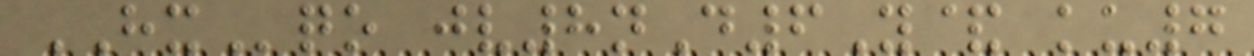HXqo jv8nD6Y& ku7
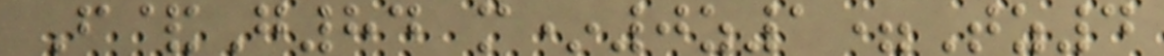F&G84 m*0z1=Tz4
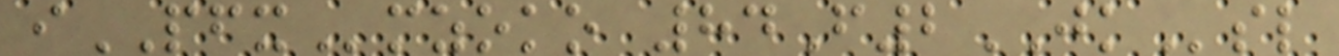iPFXmzoko 84F2JKsl
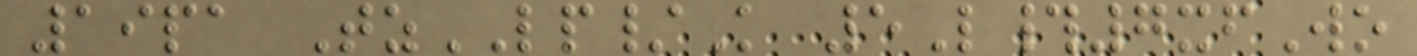19pa TzLP/K 5L#7xfWo
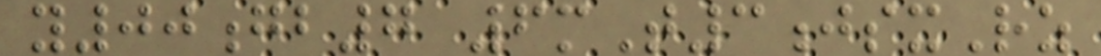y00gb7 6mT3jsxRz
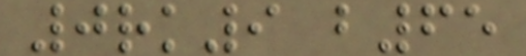0rk9 b65
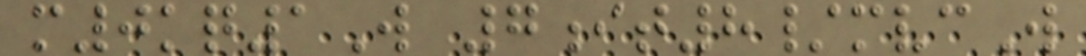m0kq1W 7it8/mvcW
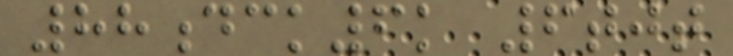88dck6k 6tjt
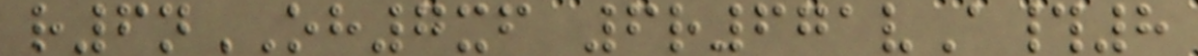r6nOH7xf 6r671vA#8
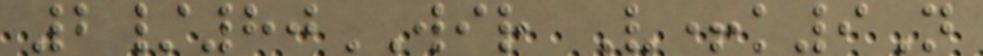2/80WIR V+k9N
